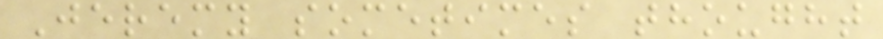Jeremy sometimes thought
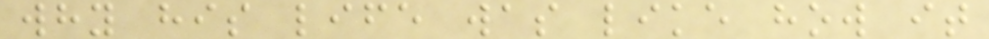why his life was like how it
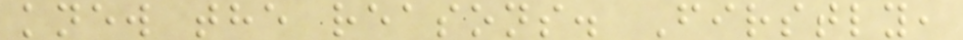knew the reasons. Firstly,
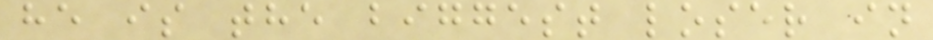he is the biggest loser in
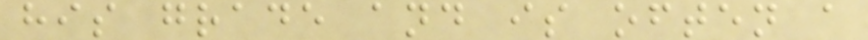his grade and is often a
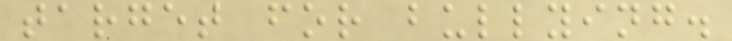target for bullying.
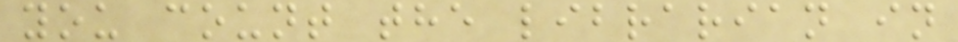you count the librarian in
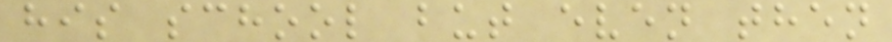his school but even then
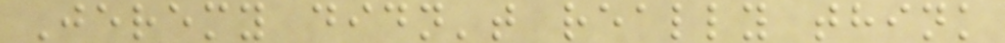Jeremy didn't really think
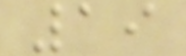19
